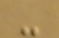-
